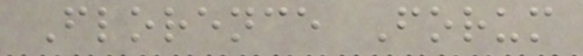Florence Forum
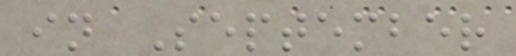in September
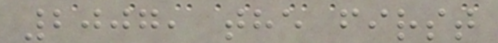2007, the first
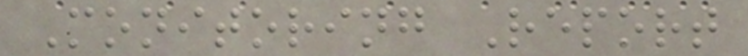Monitoring Report
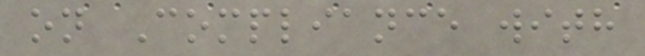on Compliance with
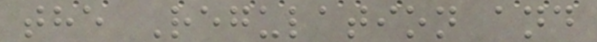the Regulation and
